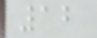12
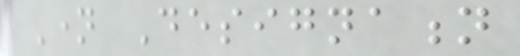Name Designation
